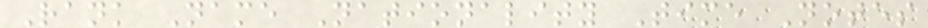Rank Name Nationality Time Notes
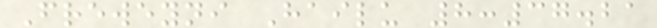Freweyni Hailu 8:37.21
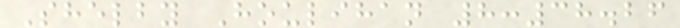Shelby Houlihan 8:38.26
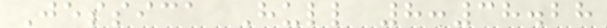Jessica Hull 8:38.28
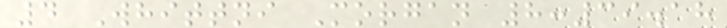4 Whittni Morgan 8:39.18
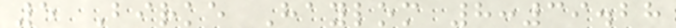5 Birke Haylom 8:39.28
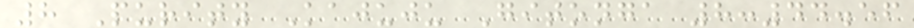8 Purity Kajuju Gitonga 8:44.56
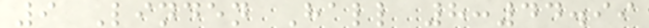9 Linden Hall 8:44.99
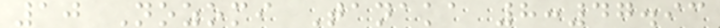10 Nozomi Tanaka 8:47.93
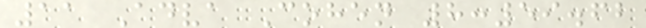11 Adva Cohen 8:59.62
